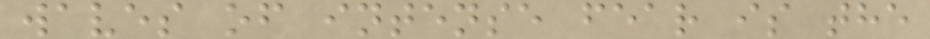waves of intense fear is the
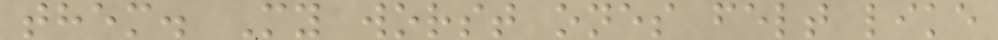them. My worst ones felt like
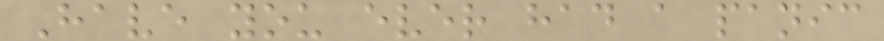Have you ever had a panic
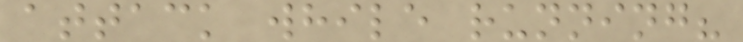attack while running?
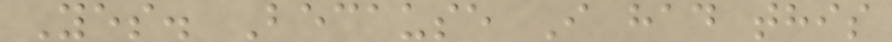Yes. Because I had this
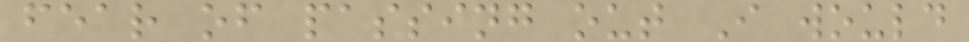fear of passing out I would
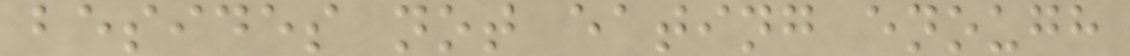besides not eating enough
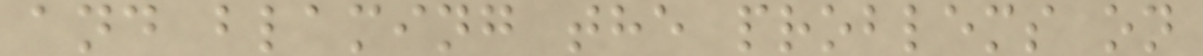and blaming the problems on
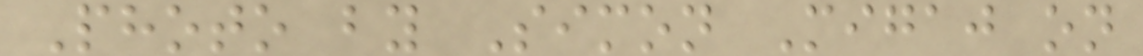Photo by Simon Migaj on
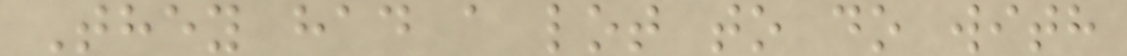They had a lot to do with
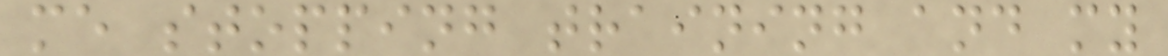me stopping training and my
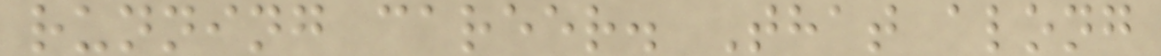running career. That along
